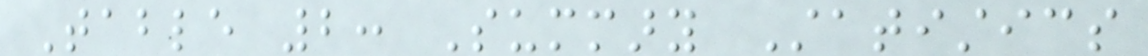Table 2: Summary Statistics
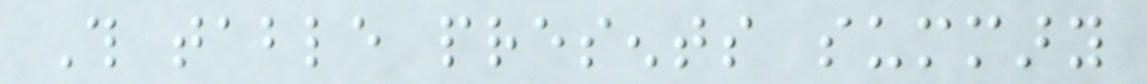This table presents summary
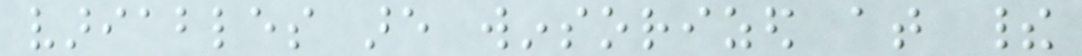variables are winsorized at their
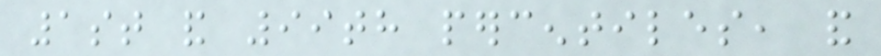1st and 99th percentiles, and
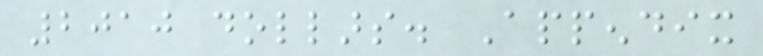2010 dollars. Appendix
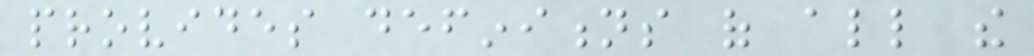provides definitions of all the
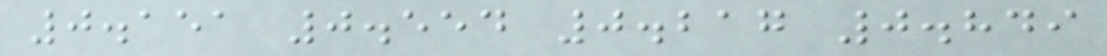0.151 0.554 0.217 0.849
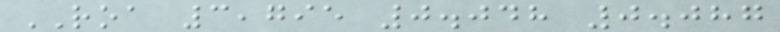ROA 3,795 0.048 0.087
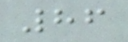86
